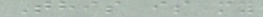This is my
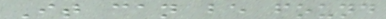It can be found
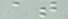at
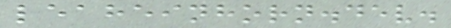leaheinhorn.dev.
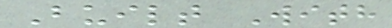Built With
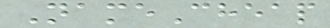NameCheap
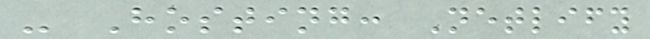- Hosting: Netlify
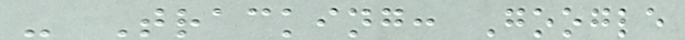- Tracking: Google
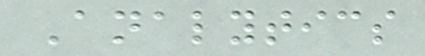Analytics
